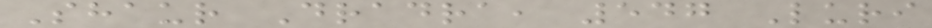Shaur Dradra, 547 Luri
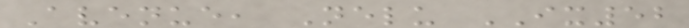Avenue, Nelu IX52
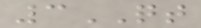3QT
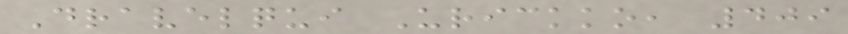Dravelqui Urickko, 409
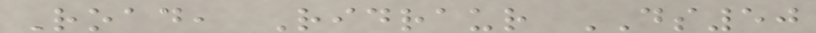Road, Ridraur DS50
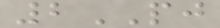2PJ
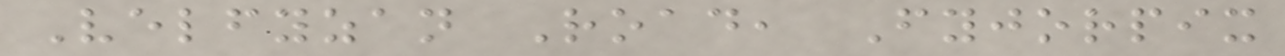Velfyzan Road, Fyjorpix
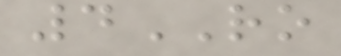4RO
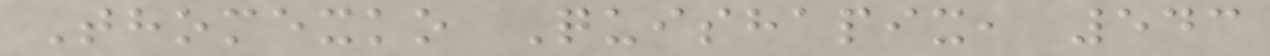Thomexko Quishapix, 543
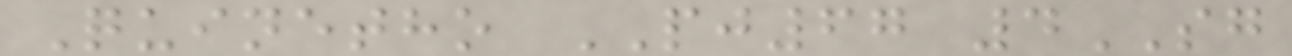Quinetho PJ67 4SG
